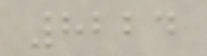8224
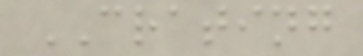CRATING
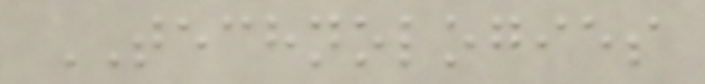TECHNOLOGIES
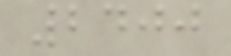2400
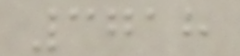3718
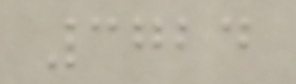3724
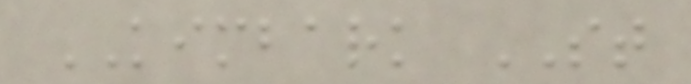KIMBARK ST
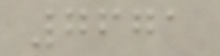7671
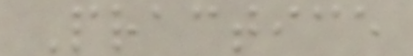Practice
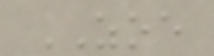ZOE
